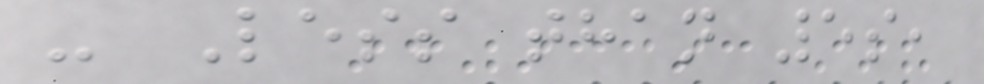- Less than 5s,
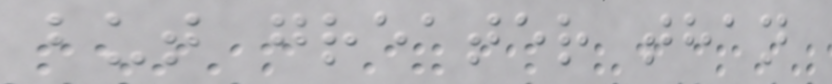but greater than
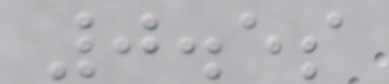0.5s
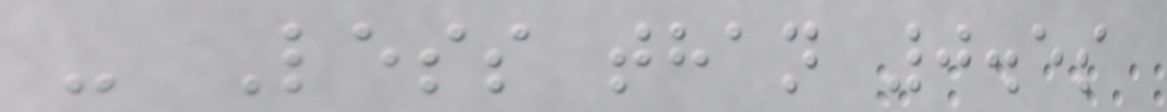- Less than 0.5s
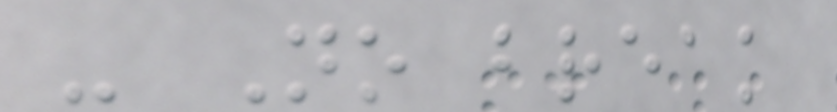- No break
